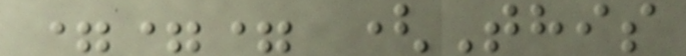=== (This
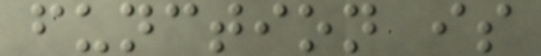function is
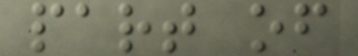part of
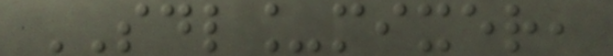SDL_mixer,
